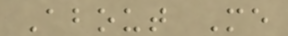About Me
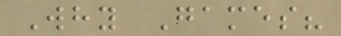Why Games?
